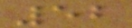52
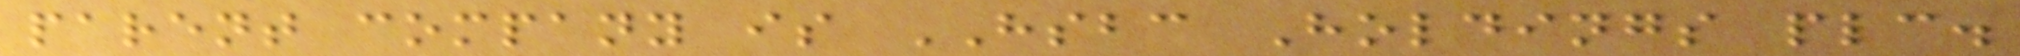parent company is HSBC Holdings plc.
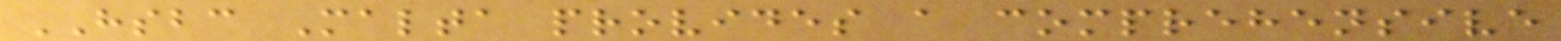HSBC Malta provides a comprehensive
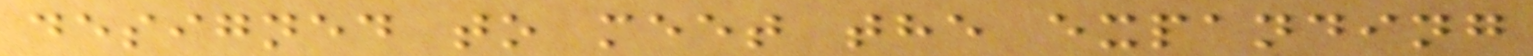designed to meet the expanding
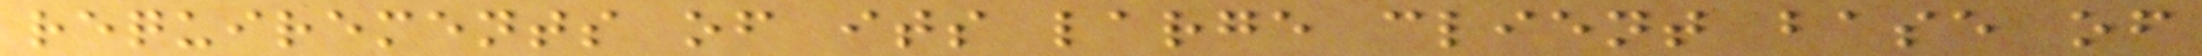requirements of its large client base of
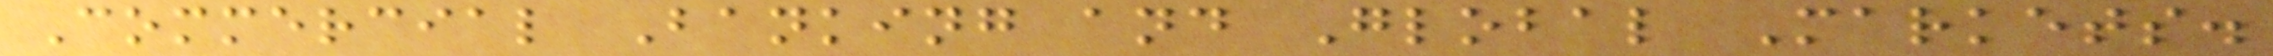Commercial Banking and Global Markets.
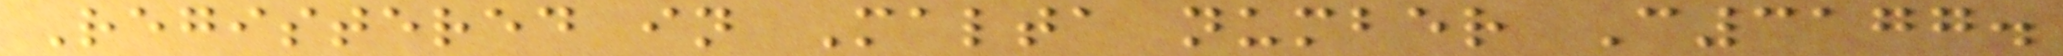Registered in Malta number C3177.
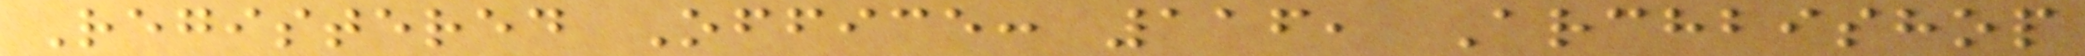Registered Office: 116, Archbishop
